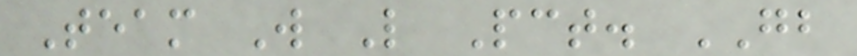Team W L Pct. GB
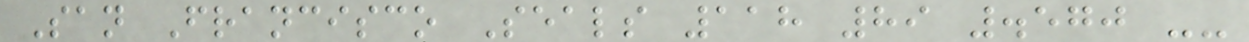San Francisco Seals 118 89 .570 --
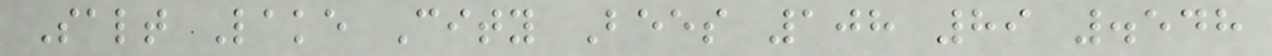Salt Lake City Bees 108 89 .548
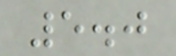5.0
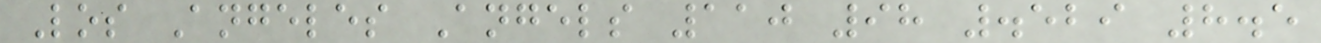Los Angeles Angels 110 98 .529 8.5
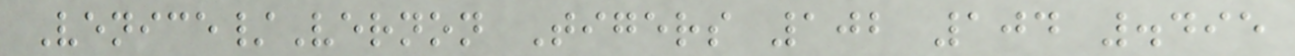Venice/Vernon Tigers 102 104 .495
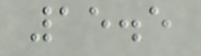15.5
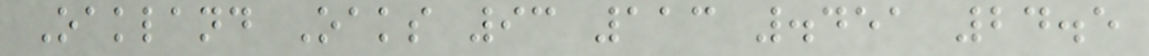Oakland Oaks 93 113 .451 24.5
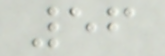56
